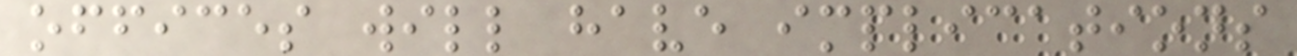offices will have implications
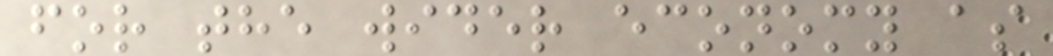for the wider economy as
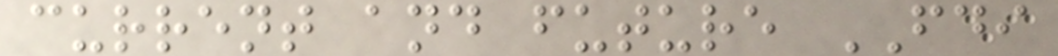current and future FDI
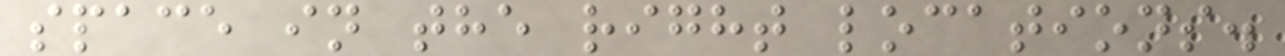space in the right locations.
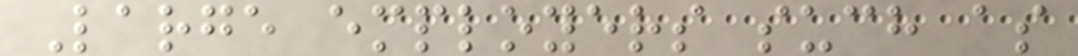Large employers such as
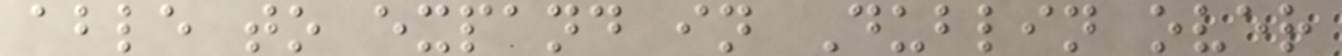able to expand in Dublin over
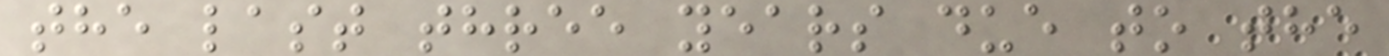the last three years due to the
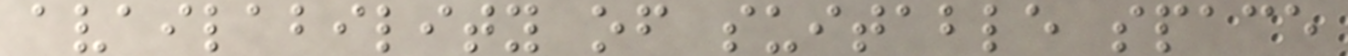availability of suitable space
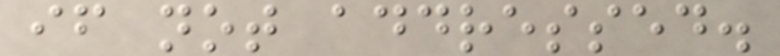if not addressed.
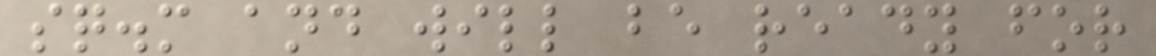sq.m and will be ready for
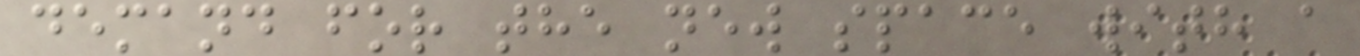demand for the new space with a
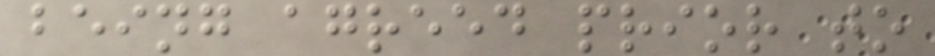being agreed prior to
